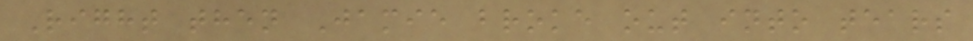Right then Jamie broke out into tears
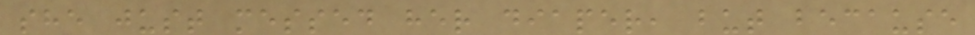she just messed her diaper, but because
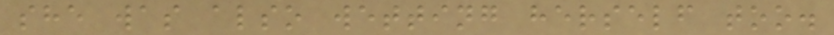she was also wetting herself too.
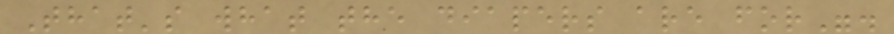That's what the diapers are for".
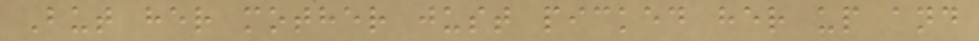But her mother just picked her up and
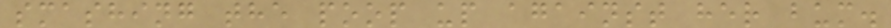smashing the poop up against her bum.
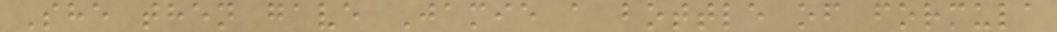She then gave Jamie a bottle of formula
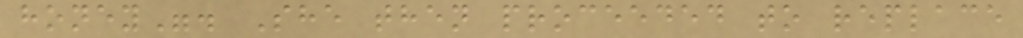honey". She then proceeded to replace
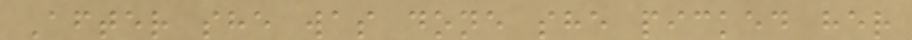After she was done she picked her
